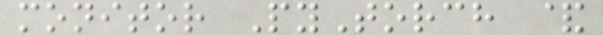monitor PyTorch &
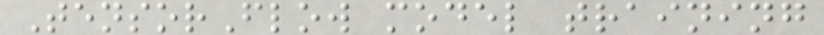TensorFlow model training
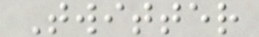Twitter
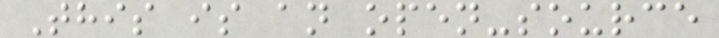This is an open-source
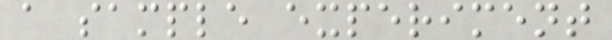a sample experiment
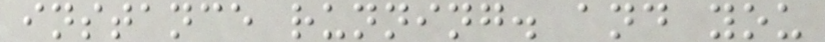instance running. and you
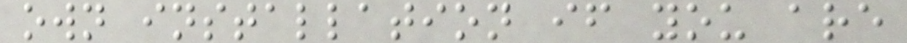own installation if you are
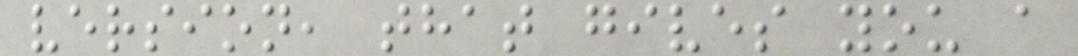version, that gives you a
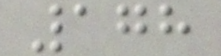178
